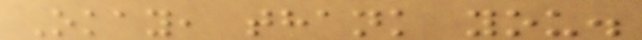Okay, thank you.
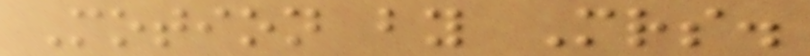Motion by Mrs.
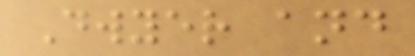Dwyer and
